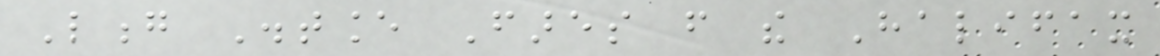Long Distance Fares from the Halifax
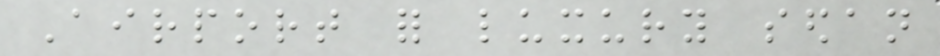Airport for luxury sedan
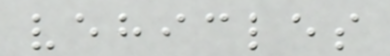vehicles
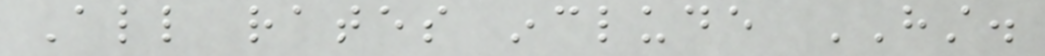All rates include HST.
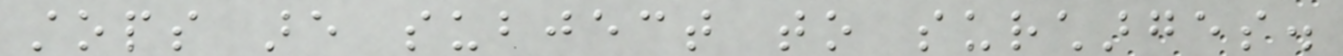stops are subject to surcharges.
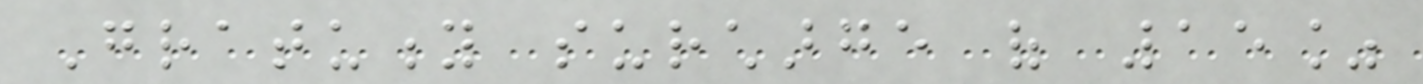Gratuity surcharge of 15%
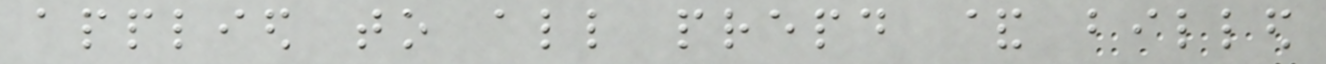applied to all prepaid & billed
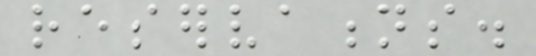reservations.
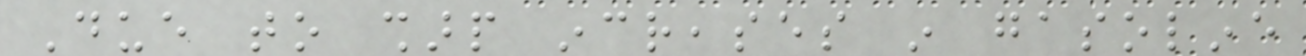Due to sharp increases in gasoline
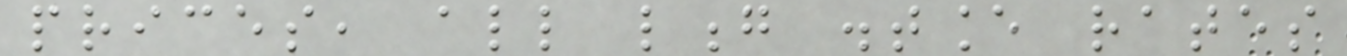prices, all long distance rates
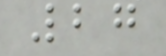27
